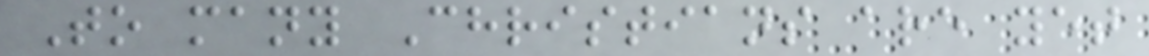To many Christians are yet
